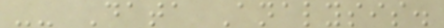-- Data Analysis.
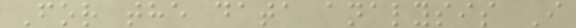For the data analysis I
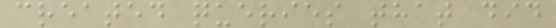created queries that did
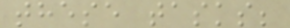these tasks;
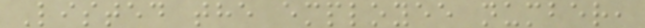Listed the employee number,
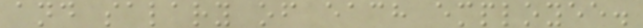and salary of each employee.
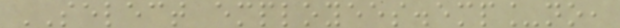SELECT employees.emp_no,
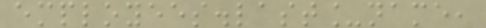employees.last_name,
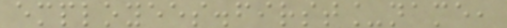employees.first_name,
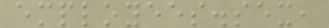employees.sex,
